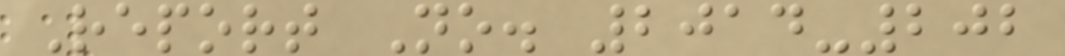Report No. 2014-202
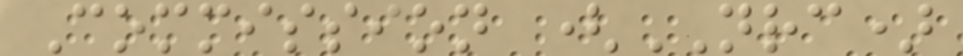Commission (NRC)
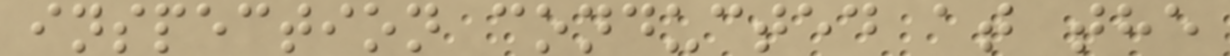inspection conducted at the
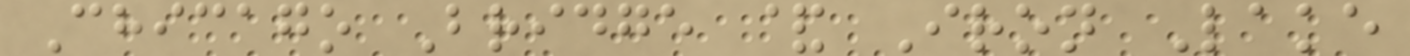Chicago Bridge & Iron Lake
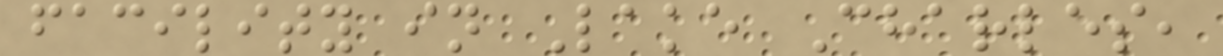facility in Lake Charles,
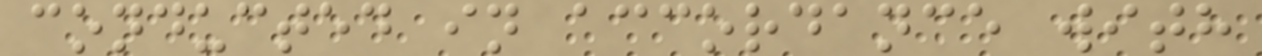conducted in accordance with
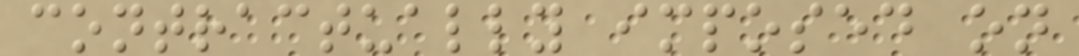contractually imposed on
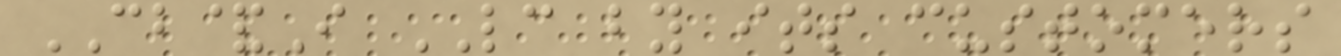CB&I LC by its customers
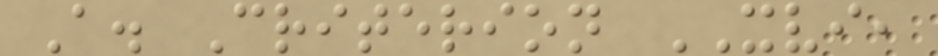A. Criterion XVI,
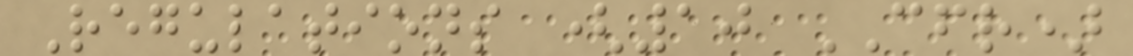Regulations (10 CFR)
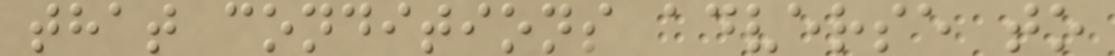that conditions adverse to
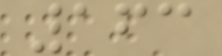163
